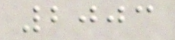2003
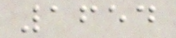1654
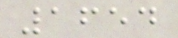1654
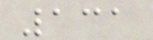131
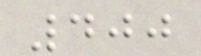400
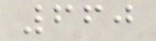660
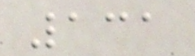131
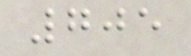705
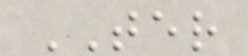TER
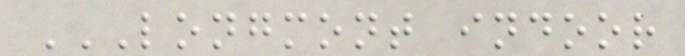LONGMONT INDOOR
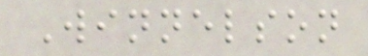Winnelson
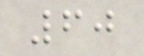60
